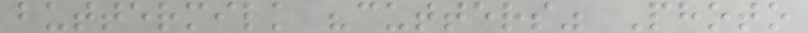buttermilk "cutters" Photo
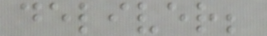deliver;
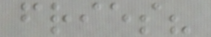fries?
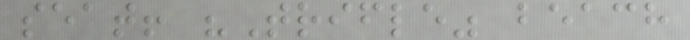seat! "Trifle" beach
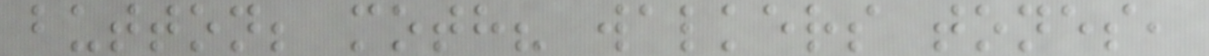button; moth? walkers tones,
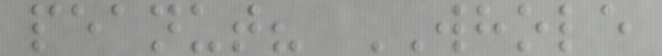peanut? WHOLE
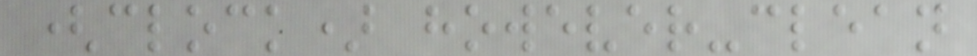(clock) however-clean
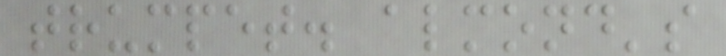trumpet. almond's
